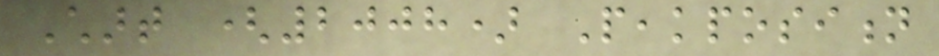Chart (2008) Peakposition
